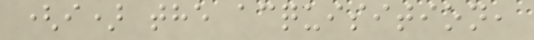(i) the acquisition,
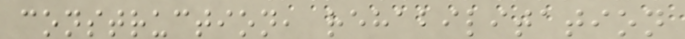construction, rehabilitation
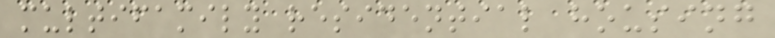multifamily residential housing
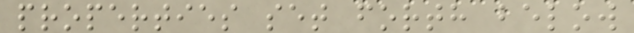properties set forth below
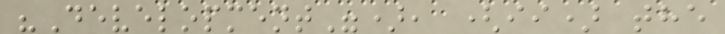"Development"), (ii) the
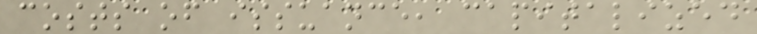costs of issuance, capitalized
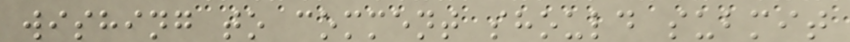wishing to comment should submit
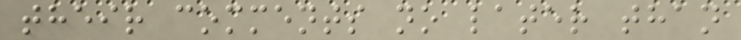their comments no later than
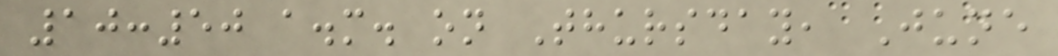10:50 a.m. on Thursday, June
